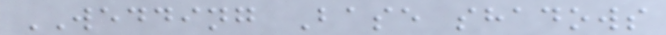WEDDING Base shadows
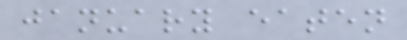january eaten
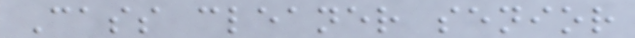Cass cleaner senior
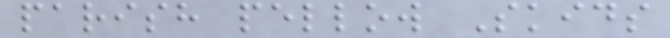parish pellow Skids
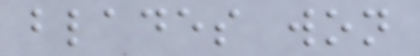blades won
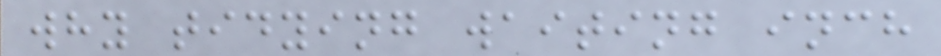why tidying waiting inch
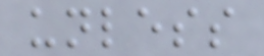unless
